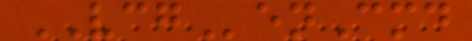VCGenCmd
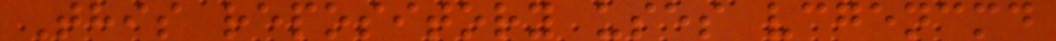This repository uses vcgencmd
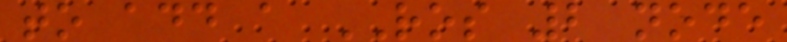to add a ROS 2 node
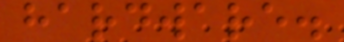hardware.
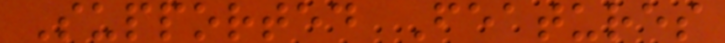Supported Features
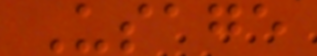Usage
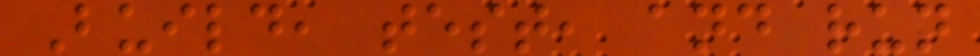Build, test, and run
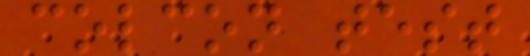colcon test
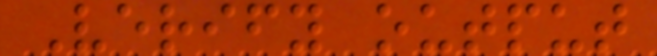Verify output
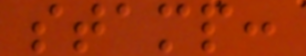stamp:
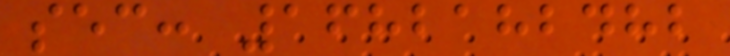sec: 1682182482
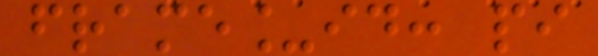frame_id: pi
